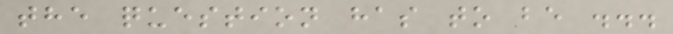the question has to be ...
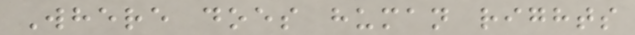Where does human rights
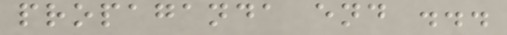propaganda end ...
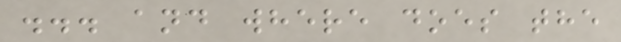... and where does the
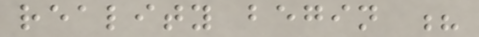reality begin ?
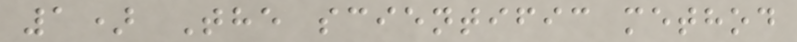1) The scientific method
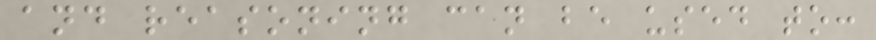and reasoning can be used to:
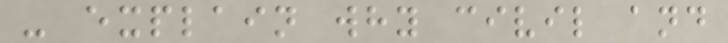- explain why civil and
